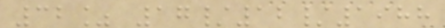32% 17/12/1988
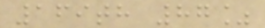169th 87%
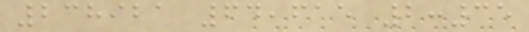238921 64,615 2:35
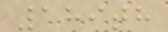189th
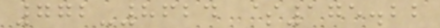772-8624 $175.22
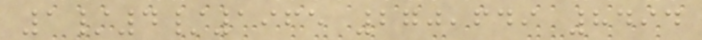1/4/1965 270,649 8494
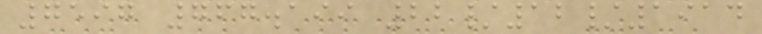7597 767.199 22/12/1914
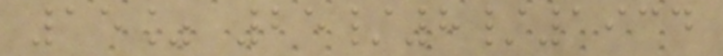15% 25/8/1934
